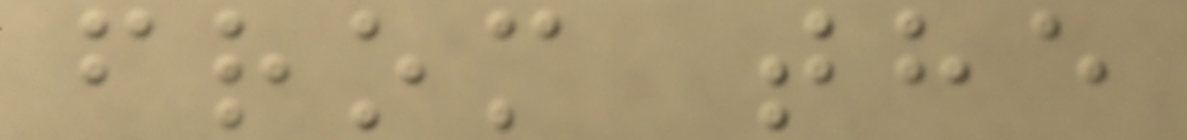from the
